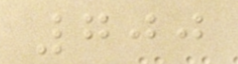700
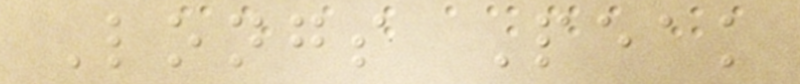Longs Peak
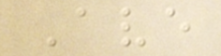Ave
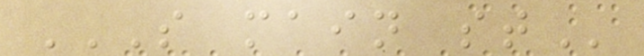S MAIN ST
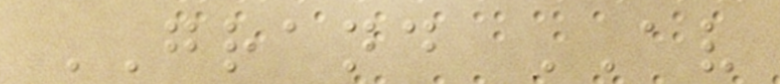GRAND AV
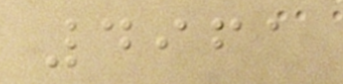4961
